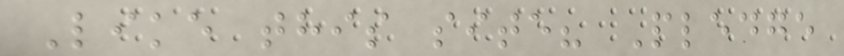Like this site? Pledge
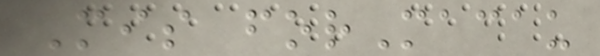Mis forMacau
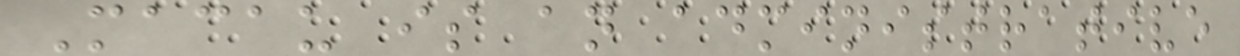Macau is an administrative
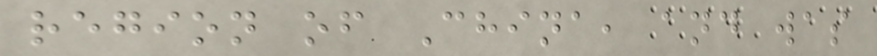region of China, and was
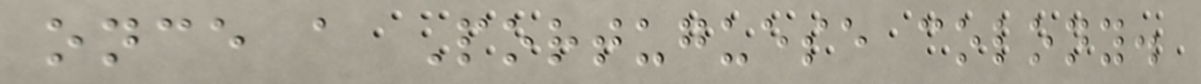once a Portuguese colony.
